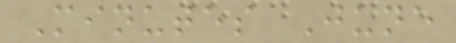Minutes June
